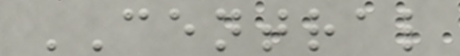CENTRAL
